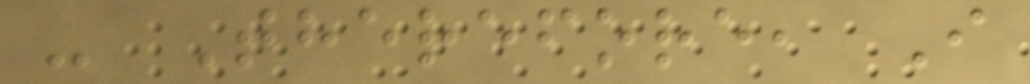- Therefore, I
